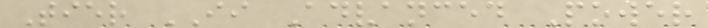Tier II Advanced Power
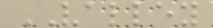VALLEY
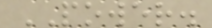POWER.
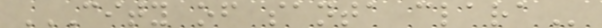CITY OF SANTA CLARA
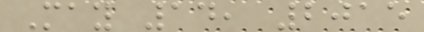May 14, 2015
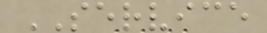SERVICE
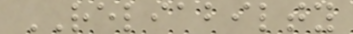RELIABILTY
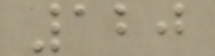120
